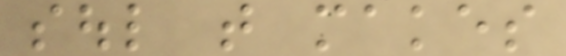soul that makes
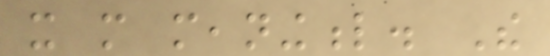it more meaningful. The
